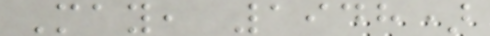May, 1948)
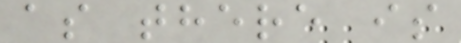as there is
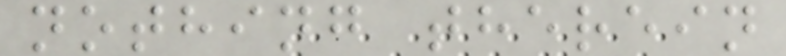nothing therein
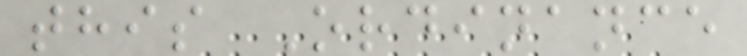this Ordinance
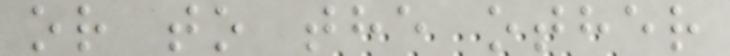or to the other
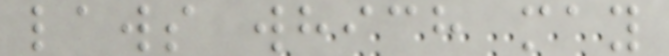laws which may
